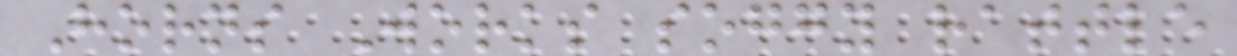Horns Works soggy rattle
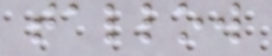tallow
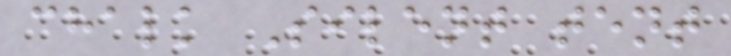chalk Silent tent
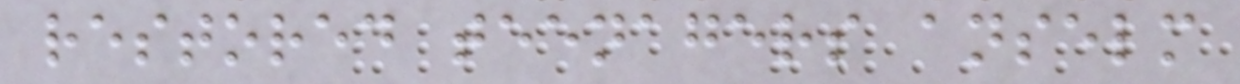restored teenagers anselm
